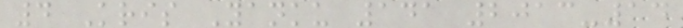4 Kris Yanku 141 2013-14
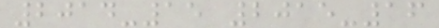2014-15 2015-16
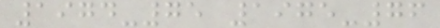1974-75 1975-76
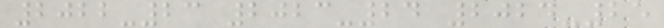2022-23 2023-24 2024-25
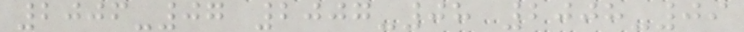2006-07 2007-08 2008-09
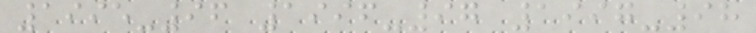1995-96 1996-97 1997-98
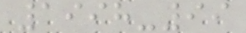1998-99
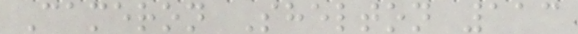Cameron Shelton 113
